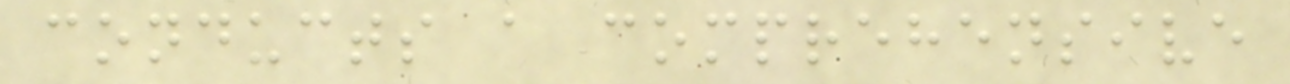conducts a comprehensive
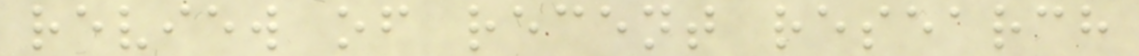review of recent research
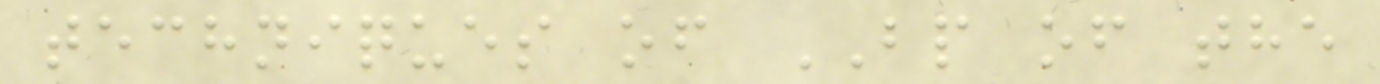techniques of BP of the
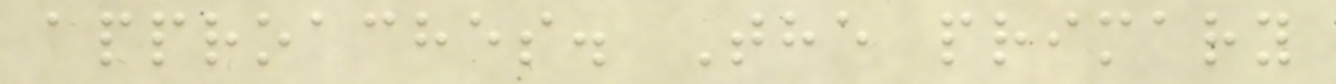approaches. The primary
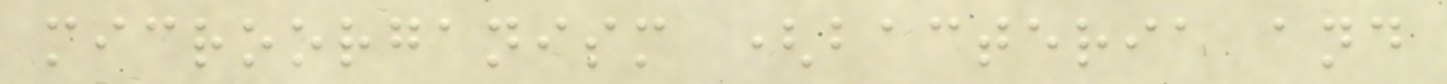microorganism (bacteria and
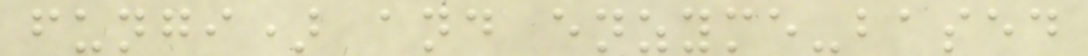fungi) and enzyme-based
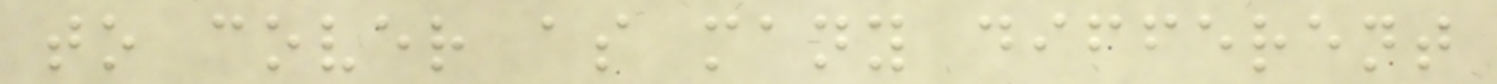to cover as many different
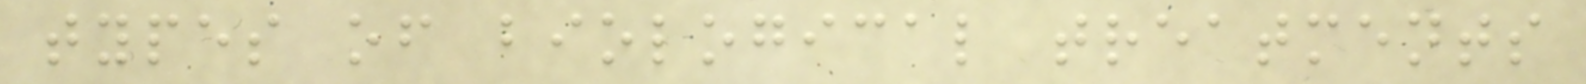types of biological treatments
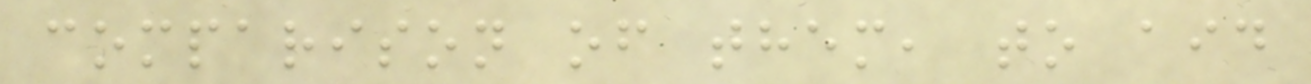comparison of them, to aid
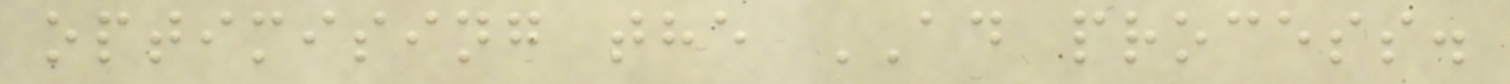optimising the AD process.
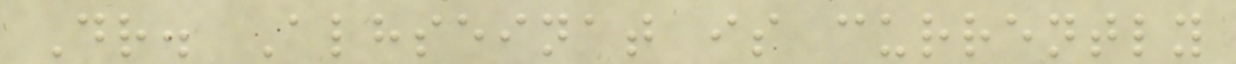Dr. Alhseinat is currently
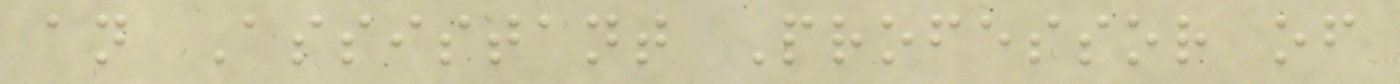an Assistant Professor of
